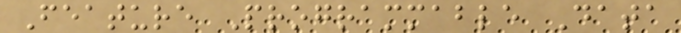Feature Programmable Data
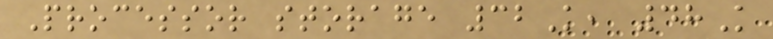Processor storage 32K, 48K
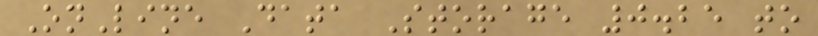OnLine Data Storage 0.25 to
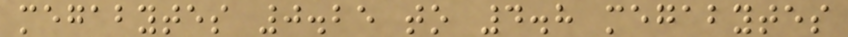megabytes 0.25 to 4.8 megabytes
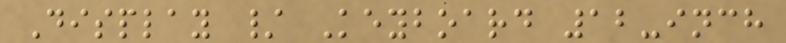Display / Keyboard 12-inch
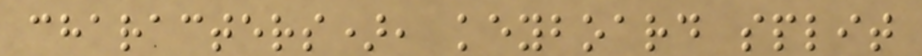characters), keyboard split
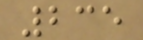235
